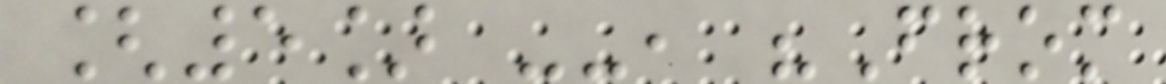[5] --, "From
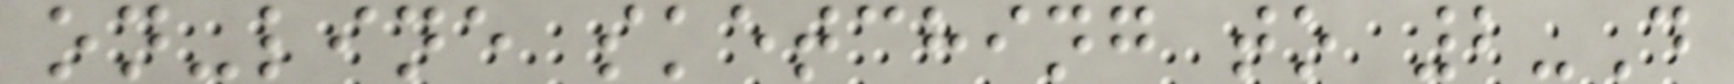on-line sketching to 2-D
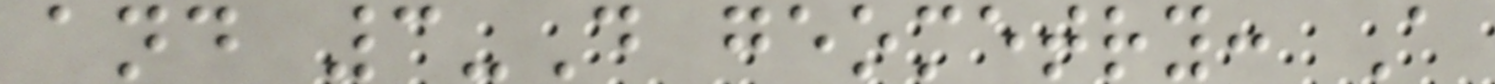and 3-D geometry: A
